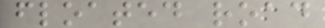floated road
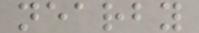nearby
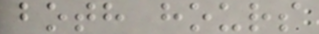both hours
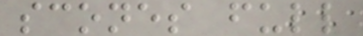scones full
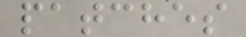patches
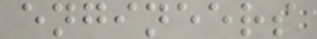engineers
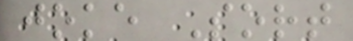joke Sort
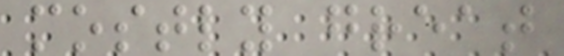mostly great
